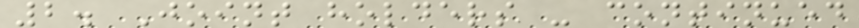2. Joint holders - continued
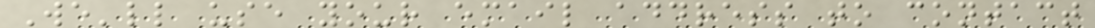We'll use your email address to contact
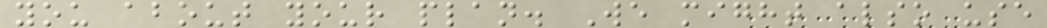you about your plan. We might also use
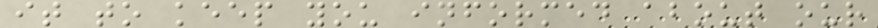it to keep you informed about our
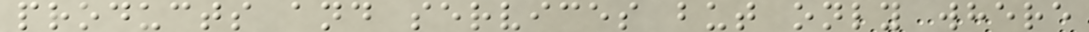products and services but only where
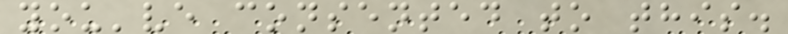you've consented to this.
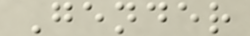Gender
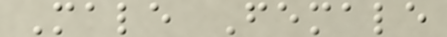Male Female
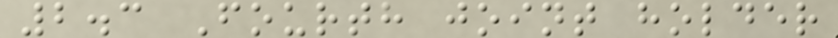2.3 Fourth joint holder
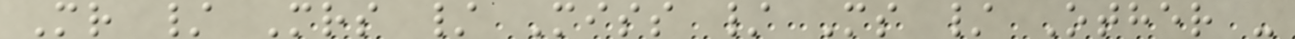Mr / Mrs / Miss / Ms / Other -
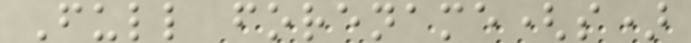Full forename(s)
